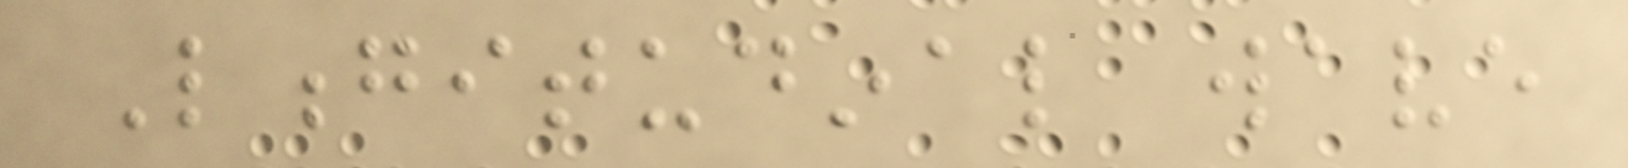Longitudinal wave
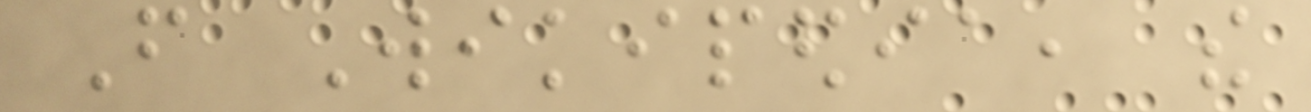From Wikipedia, the
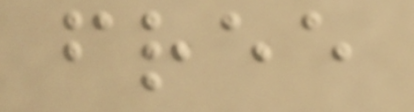free
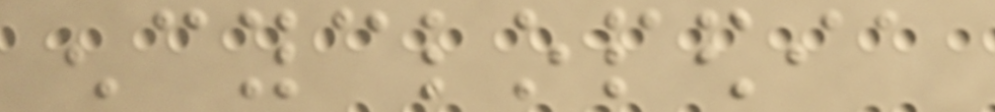encyclopedia
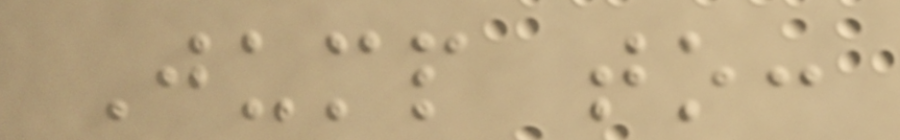Jump to:
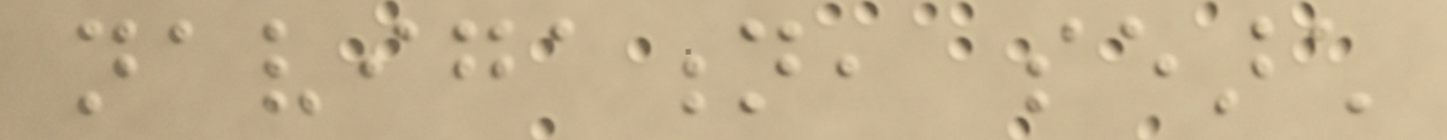navigation, search
